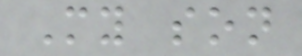My son
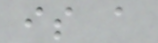is a
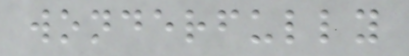wonderfully
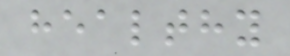healthy
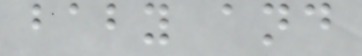baby and
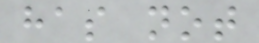has not
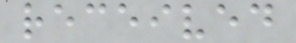received
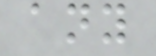any
